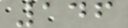146
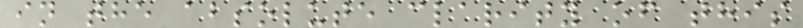in the absolute clarity of this
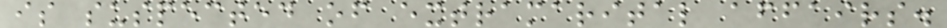is suspected of extramarital affairs.
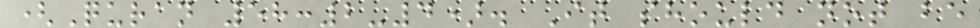(Quran 58:2-4). It should not be
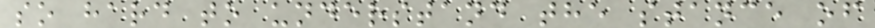so hard to understand the stance of
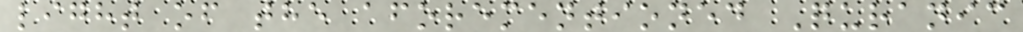light of the aforementioned Quranic
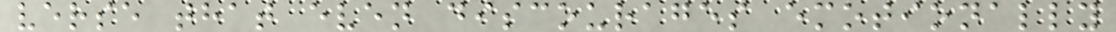verse that even discourages emotionally
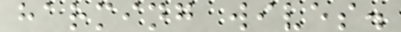harming wives.
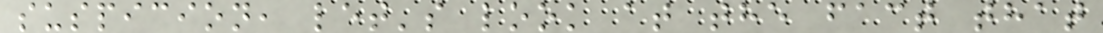suspicion, let's look at the fact that
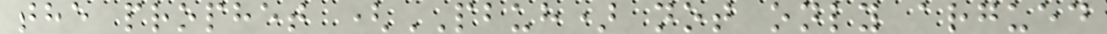the prophet (PBUH) not only argued
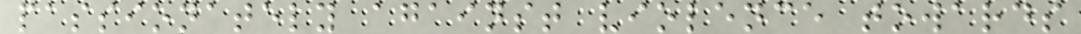passionately against violence towards
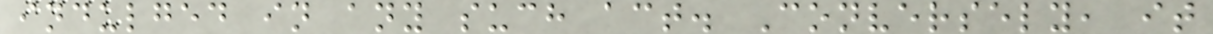indulged in any such act. Conversely, it
